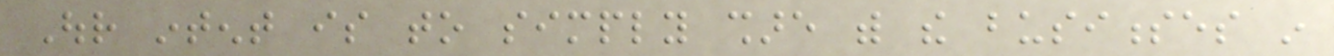Our intent is to simply share with the businesses in
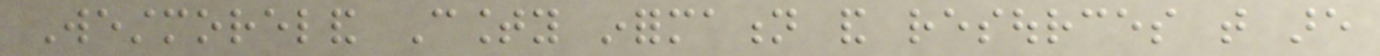Westmoreland County information and resources that are
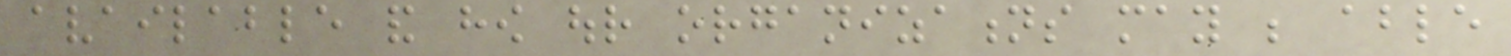available and how our organizations may be able
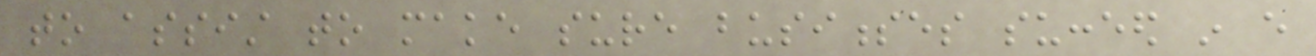to assist to make sure businesses succeed in every
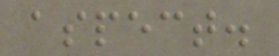aspect.
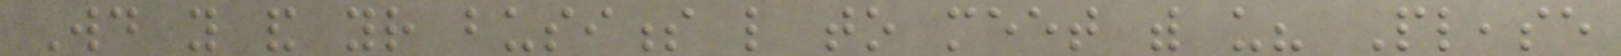Would you and your business like to meet with us? Please
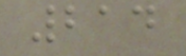214
